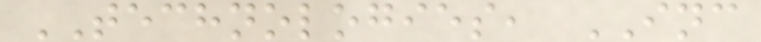TECHNOLOGIES, INC
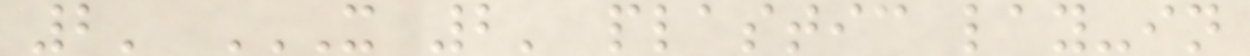2' X 2' PLASTIC LAY-IN
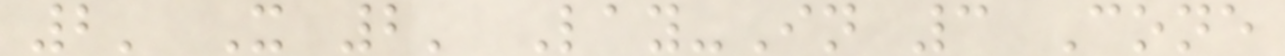2' X 2' Lay-In 3 Cone
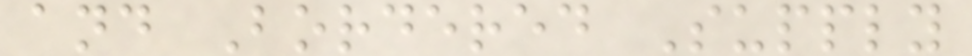and Bordered Supply
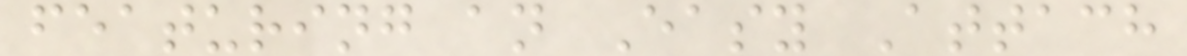featuring an Easy Attach
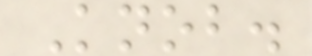Knob.
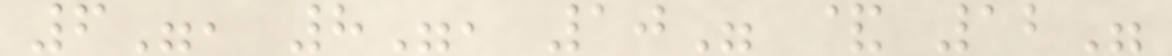6", 8", 10" & 12"
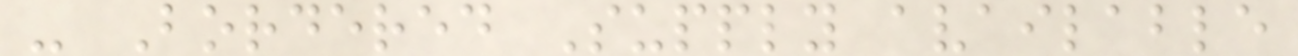- Bordered Supply available
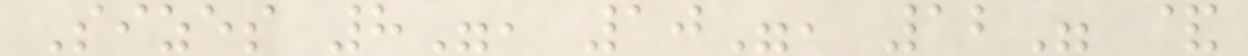Sizes 8", 10", 12" &
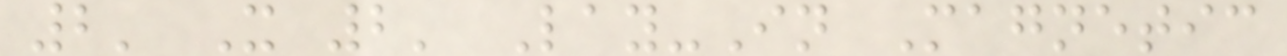2' X 2' Lay-In Magnetic
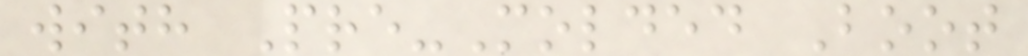with Pre-Molded Boot
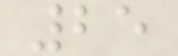25
